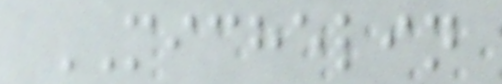MICHELIN
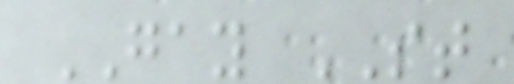GAY ST
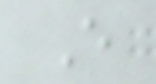E
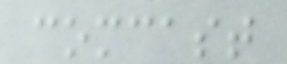comcast
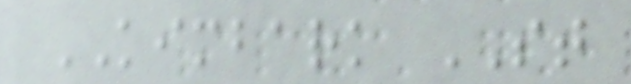KIMBARK ST
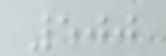500
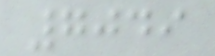7049
